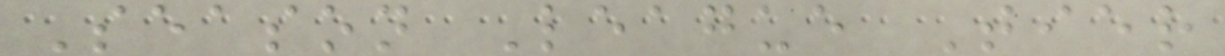Season League Tier
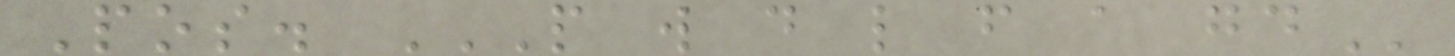Pos. P W D L F A GD
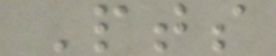Pts
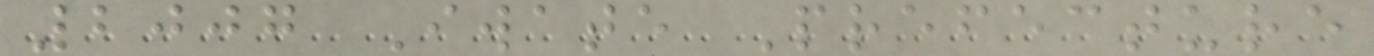2007 Iwate Prefecture
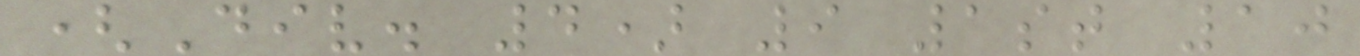(Div. 4) 9 1st 10
